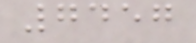7457
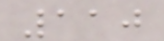110
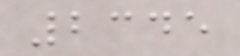2345
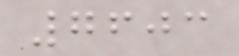7603
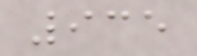935
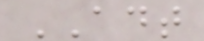ADT
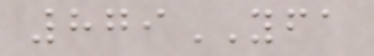879YFA
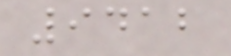9412
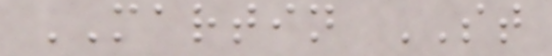MARTIN ST
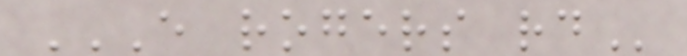E ROGERS RD
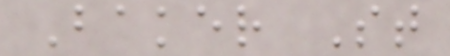Baker St
